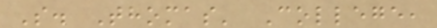S. Thomas' College,
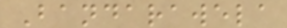Bandarawela
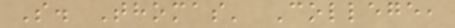S. Thomas' College,
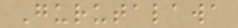Gurutalawa
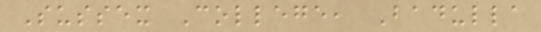Sussex College, Badulla
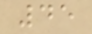45
